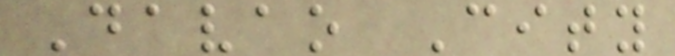Davao City
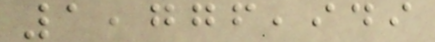1,776,949
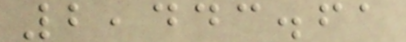2,443.61
